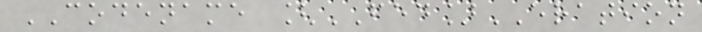CODENAME [FED]ERATION
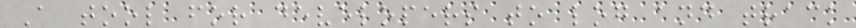A tool for developers to log and track
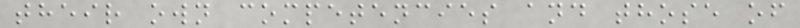their own competencies and those of
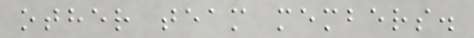other team members.
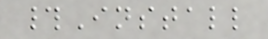#Install
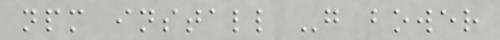npm install -g bower
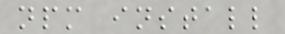npm install
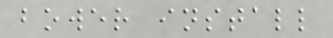bower install
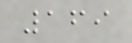169
